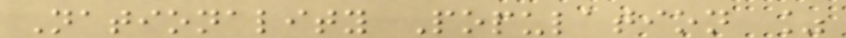Nationality Population %
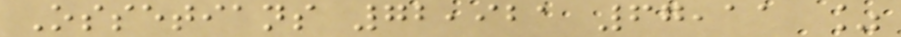Ossetians 72,921 67,11 %
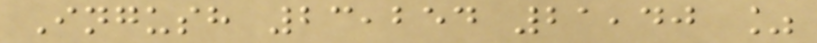Ingush 23,254 21,40 %
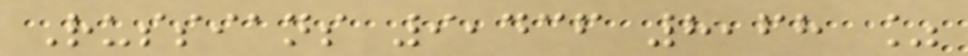Russians 9,436 8,68 %
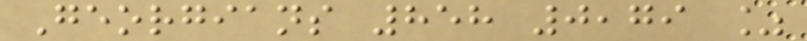Georgians 858 0,79 %
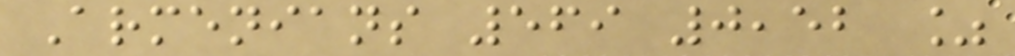Armenians 569 0,52 %
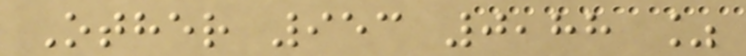Other 953 0,88 %
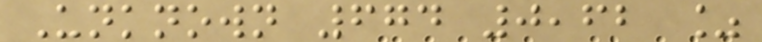Unknown 674 0,62 %
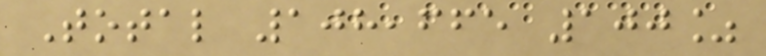Total 108,665 100%
